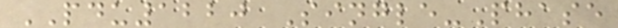PDU1220 Single-Phase
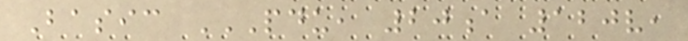Basic PDU, 20A 120V,
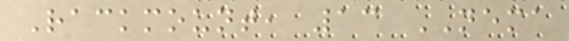Rackmount, 13 NEMA
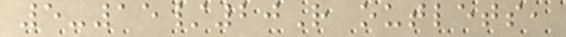5-15/20R outlets,
